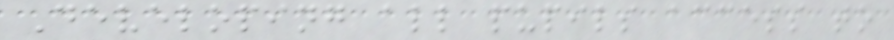Developing all pupils access to
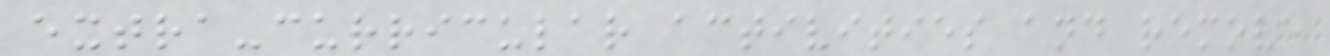extra-curricular activities and remove
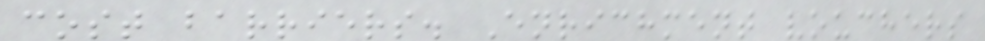cost barriers. Enrichment vouchers
